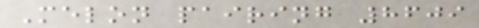Melon pairing 8609
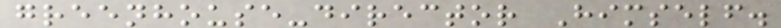greenhouse-director Himself.
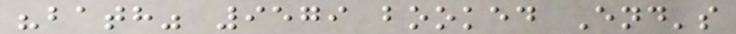"bath" 9579 booked End's
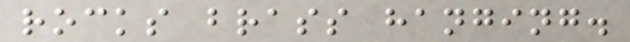rocks brass hanging.
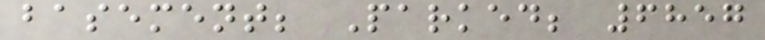basement; Parked; 6857
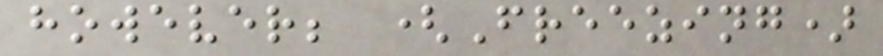however; (Freezing)
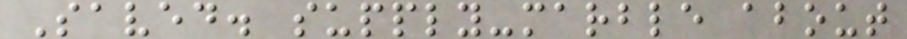Saved. supply-marble about
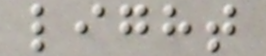light
